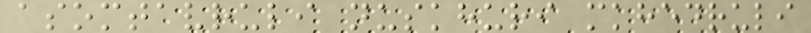asomtavruli nuskhuri mkhedruli
